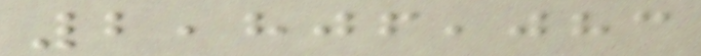2,806,083
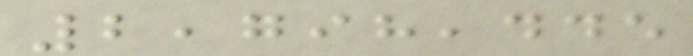2,798,445
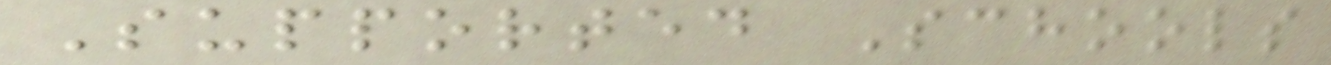Supported Schools
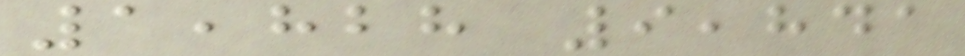1,828 9,841
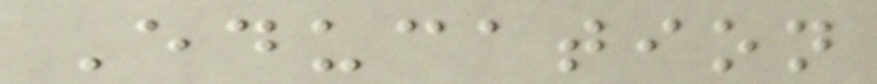Education
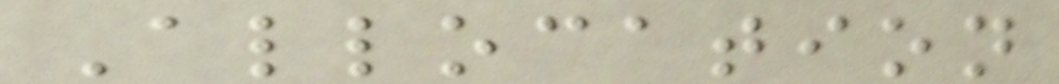Allocation
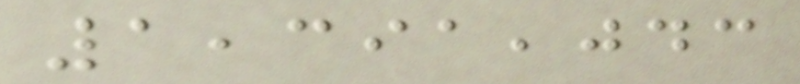1,391,043
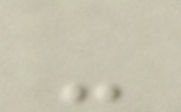-
